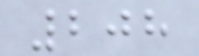208
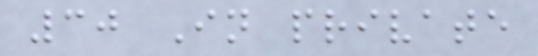30 In private
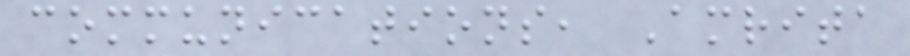communications, Amrita
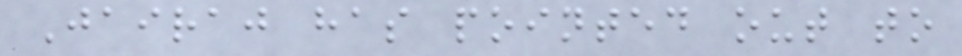Jairaj has pointed out to
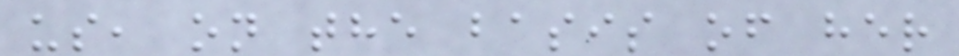us, on the basis of her
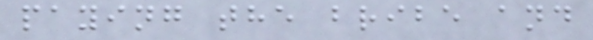paying the bribe and
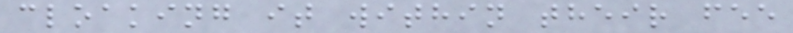cloaking it within their fee
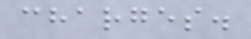charges.
